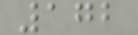172
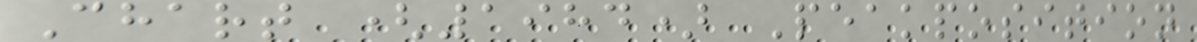Chart (1984) Peakposition
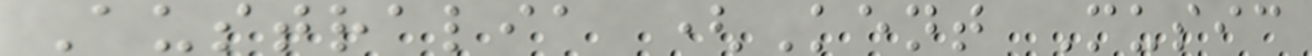Australia (Kent Music
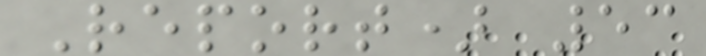Report) 53
